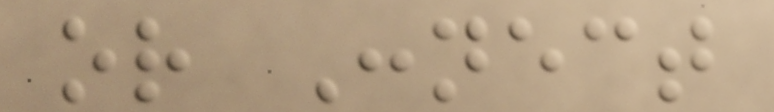or Connect
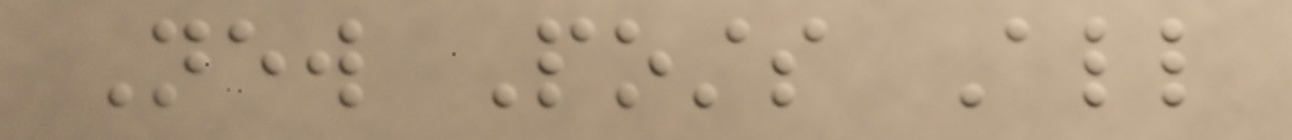New Posts All
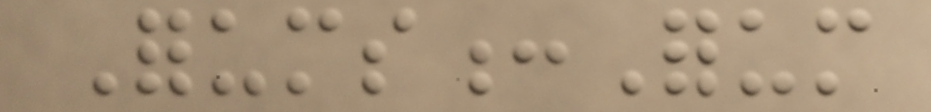Forums:Forum
